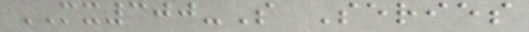MX300-S Series
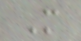M
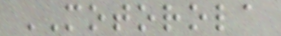MOTOROLA
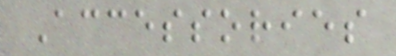Accessories
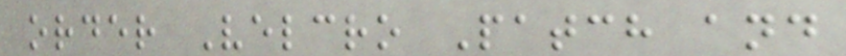order Velcro Patch and
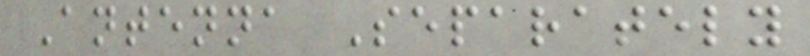Antenna Separately
